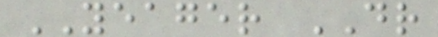YEAGER DR
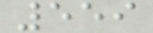559
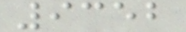9352
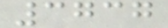3737
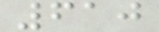610
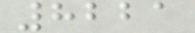8221
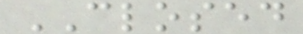CLOSED
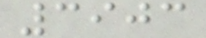3903
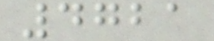4721
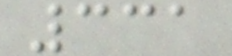331
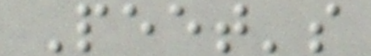Peet's
